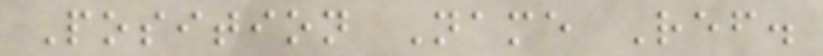Position Name Ref.
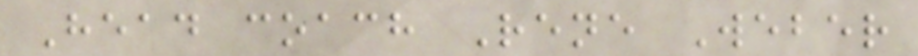Head coach Rene Weber
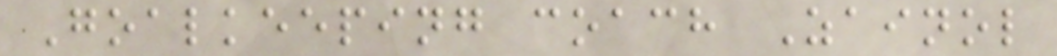Goalkeeping coach Zainol
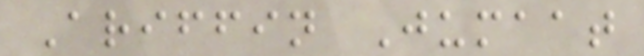Ariffin Jumaat
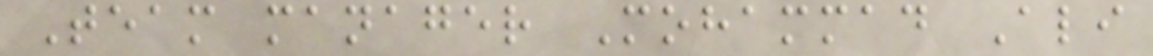Team manager Mohammad Ali
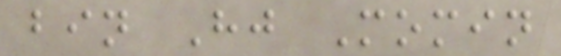bin Hj Momin
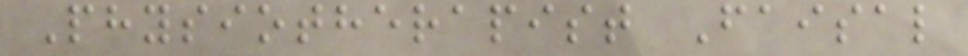Physiotherapist Faisal
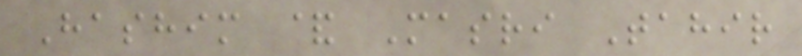Hashim & Masri Tahir
